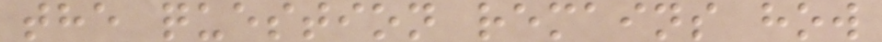the question remains how
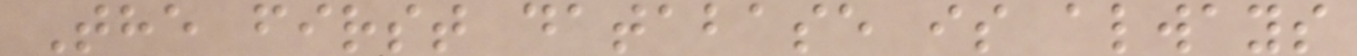The first database is always
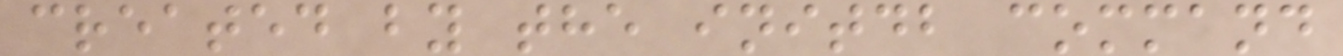created by the initdb command
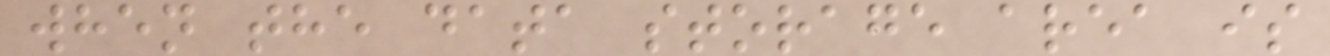when the data storage area is
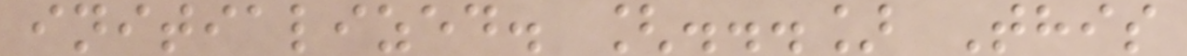initialized. [...] This
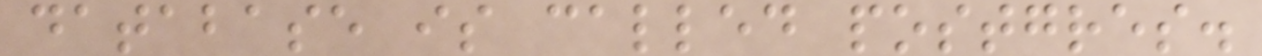database is called postgres.
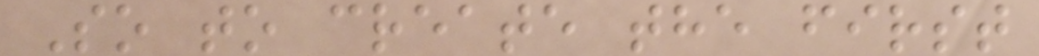So to create the first
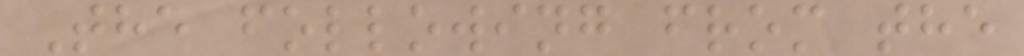The following from the
